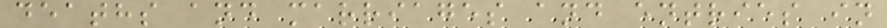deaths and marriages and entries in
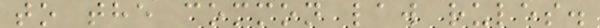to the common law rules.
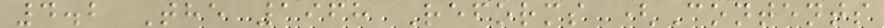4.2 The 1968 Reforms (Contents
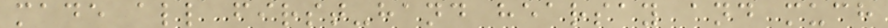made all first-hand hearsay and much
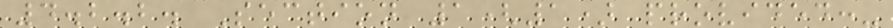4.2.2. Section 1(1) provided:-
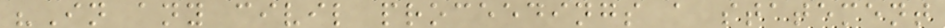"In any civil proceedings a statement
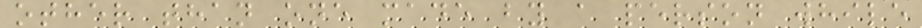other than one made by a person while
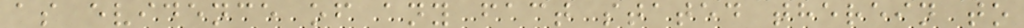as evidence of any fact stated therein to
